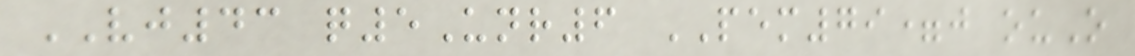VJ43 q5Unr6 PEM79=j ouO
